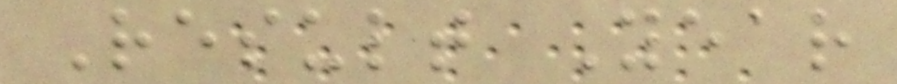Result Year
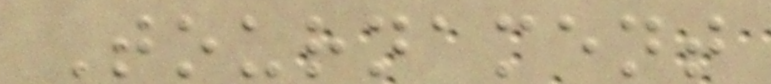Tournament
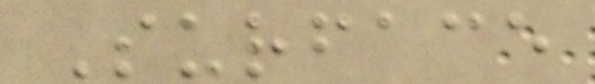Surface
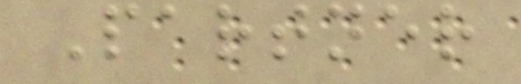Partner
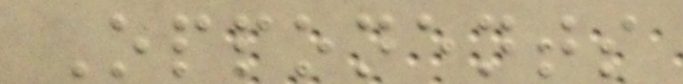Opponents
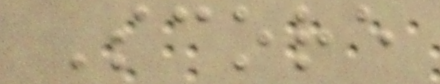Score
